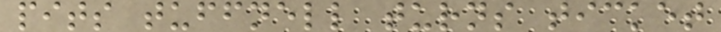pits tuffnell turns ticket
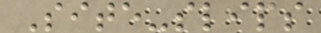Site-slips
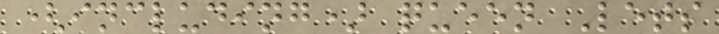(including) queen Lets
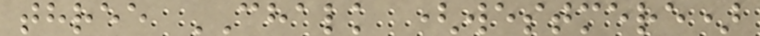three CHALK (westmere)
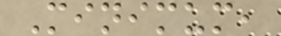Minimum,
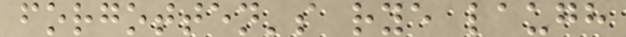forgotten's rye laugh
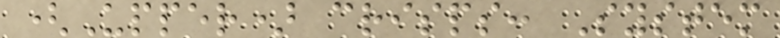(Upper) crisps: System
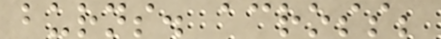burns. across;
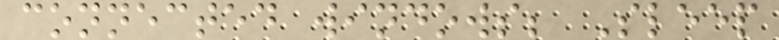connected windows; Sleep
